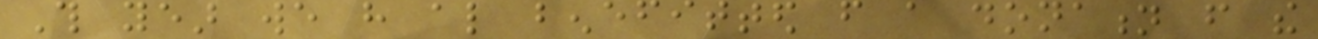This year we have also benefitted from a donation from the
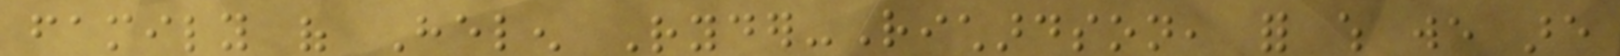family of Helen Ryder-Richardson, for which we are
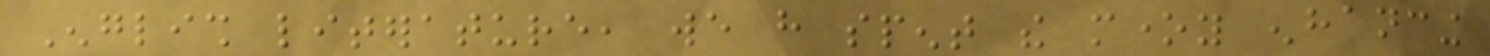English literature, we have spent the money enhancing
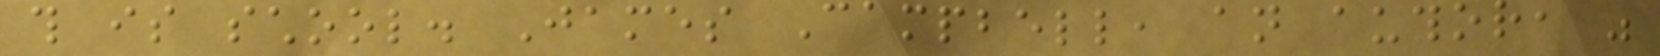this is school. James Campbell, an author, was
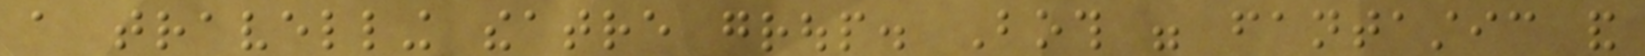a travelling theatre group. Both were fantastic and
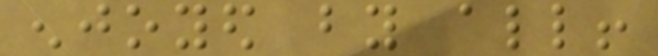enjoyed by all!
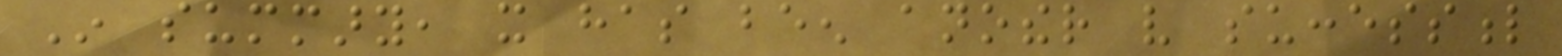In summary, it has been another very successful
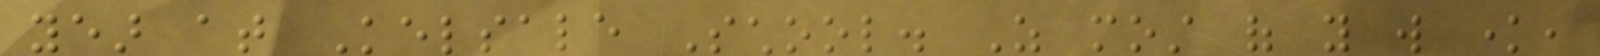year at Kelsale School. As most of you will know,
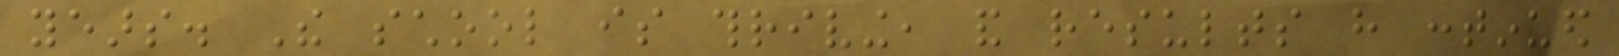years. The school is thriving, and results have continued
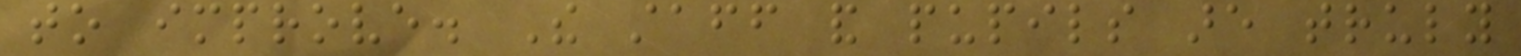to improve. The staff and pupils are truly
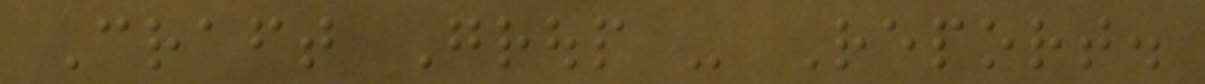Craft Group - Report.
